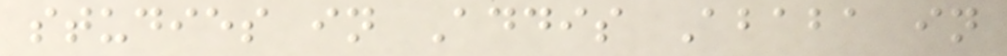studies in Addis Ababa in
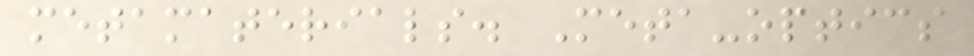metamaterials. Meta-optics
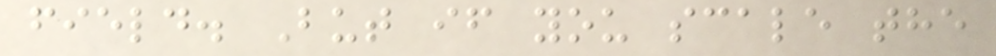field. But if you scale the
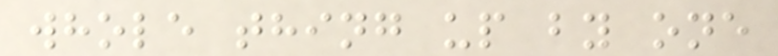whole thing up by one
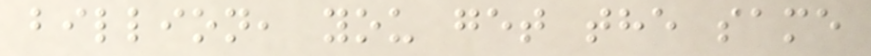billion, you get the same
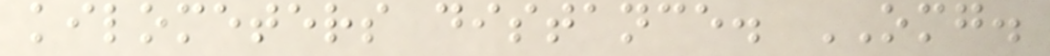kilometers distance. OMG.
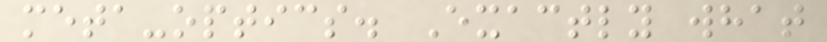meta-optics. Exactly what
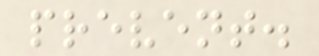prevent.
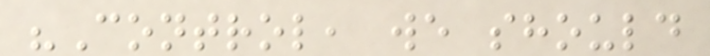"Control, we should
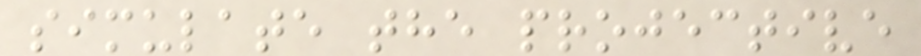simulate the projective
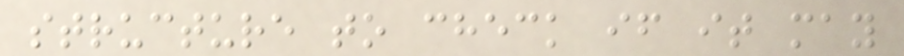structure to check if it may
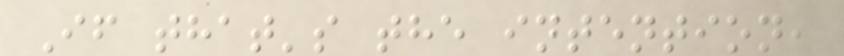If that's the intention,
